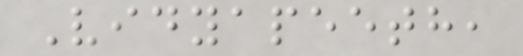Vidyapeeth,
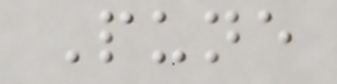Pune
